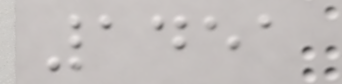1451
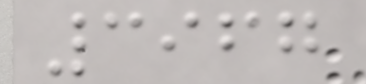3967
